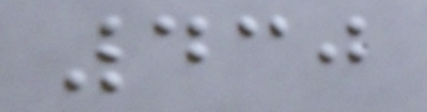430
